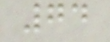74
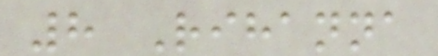8 Rihanna
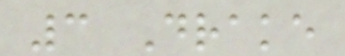3 Drake
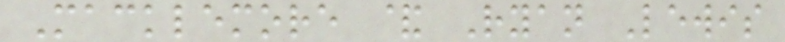Macklemore & Ryan Lewis
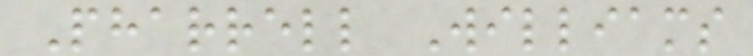Pharrell Williams
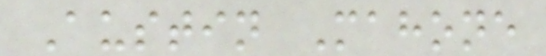Austin Mahone
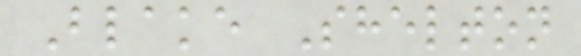Blake Shelton
